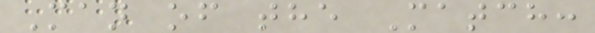Man of the Match:
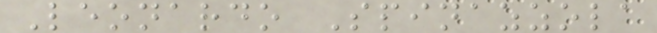Leonardo Spinazzola
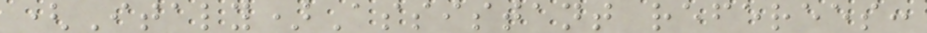(Italy)Assistant referees:
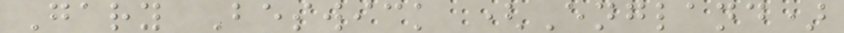Gary Beswick (England)
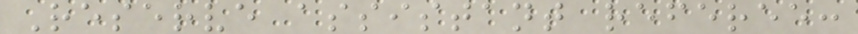Reserve assistant referee:
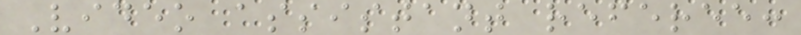Video assistant referee:
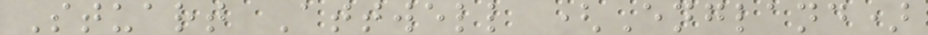Stuart Attwell (England)
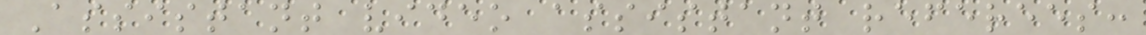Assistant video assistant referees:
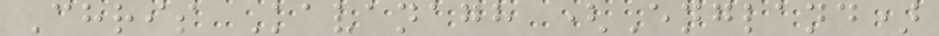Chris Kavanagh (England)
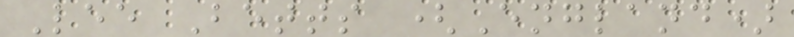Lee Betts (England)
